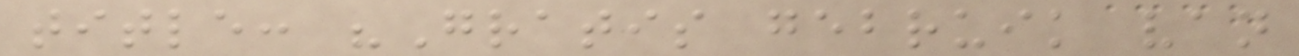title: "Gratis gebruik van
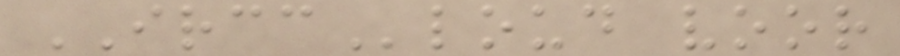IRCCloud voor
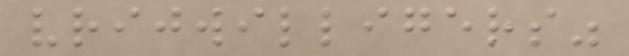vrijwilligers"
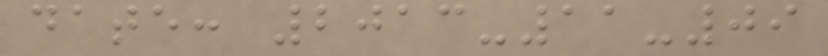date: 2013-11-09
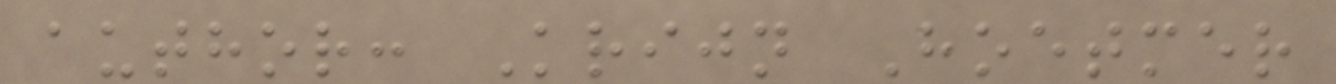author: Krijn Hoetmer
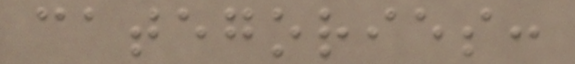categories:
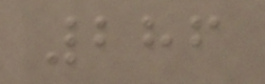286
